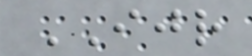IJR
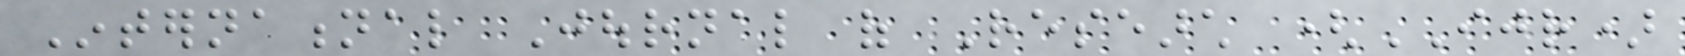International Journal of Research (IJR)
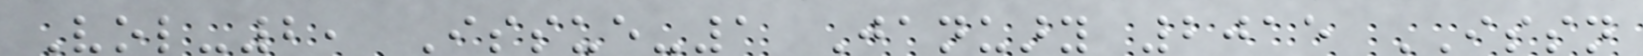Vol-2, Issue-1 January 2015 ISSN
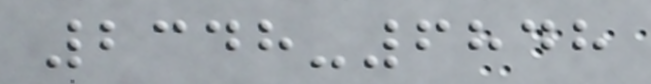2348-6848
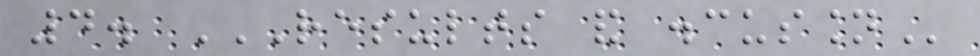4. RESULTS AND DISCUSSION
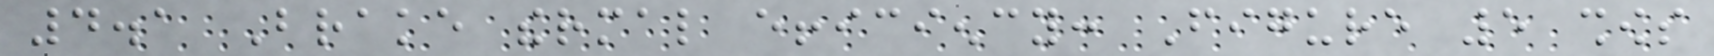4.1 Brake thermal efficiency: Figure 5 shows
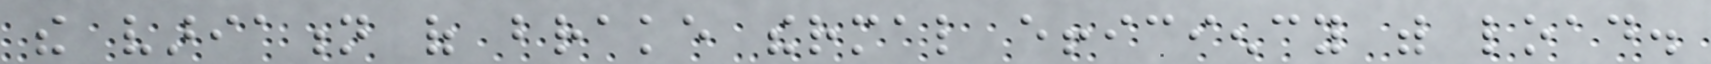the variation of brake thermal efficiency with load.
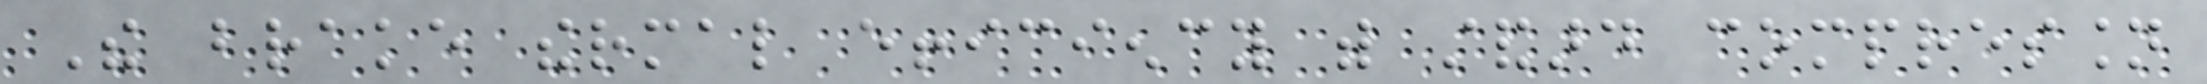The brake thermal efficiency with standard compression
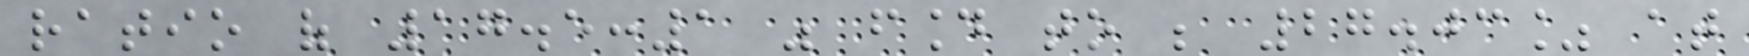ratio of 17.5:1 was found to be 27.03% at
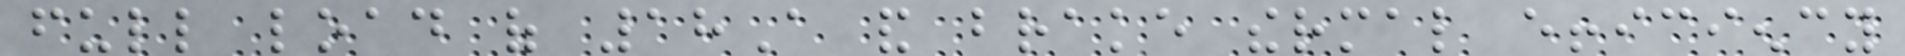full load of 18A and brake thermal efficiency
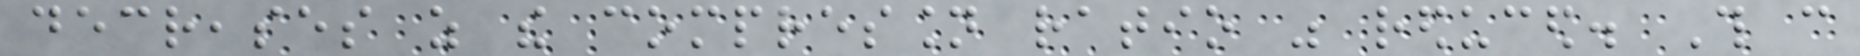decreases as the compression ratio was reduced. This can
